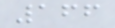166
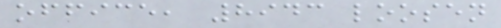office, 8943 loosen
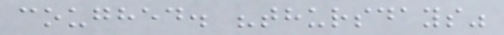coughed. "thursdays"
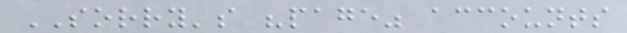SORRY's "page" accounts
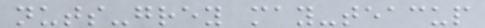nuts-grey may-teacup
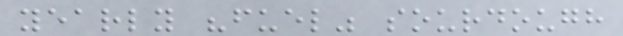yearly "fuel" sourdough
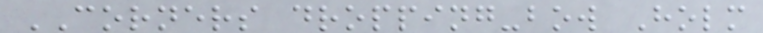CORNERS dropping-bow Holm
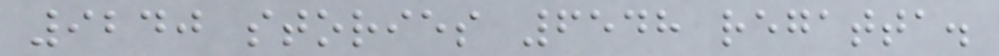9240 stories 6548 regatta.
